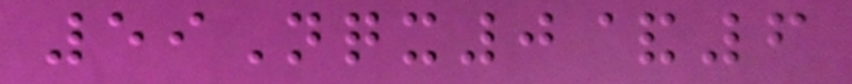59Nqx0&6
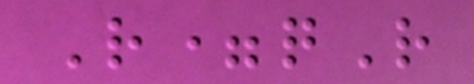R=qR
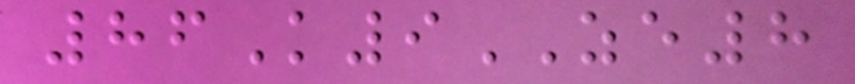86K9ZE8
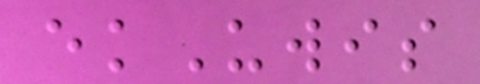ekUwis
